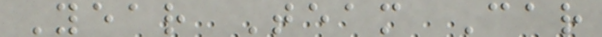Year Team Car
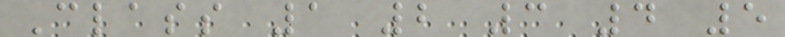Class 1 2 3 4 5
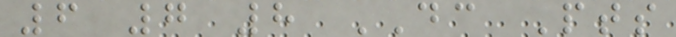6 7 8 DC Pts
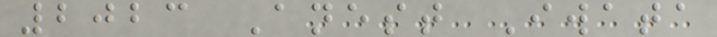2023 Anest Iwata
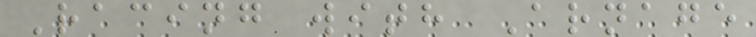Racing with Arnage
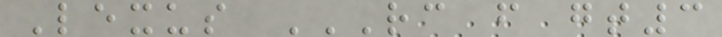Lexus RC F GT3
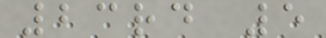23rd 5
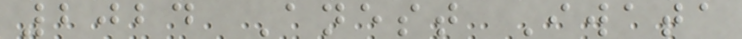2024 Anest Iwata
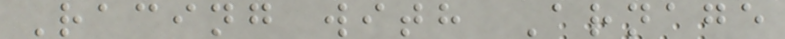Racing with Arnage
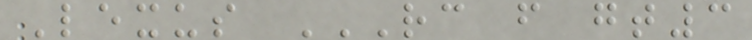Lexus RC F GT3
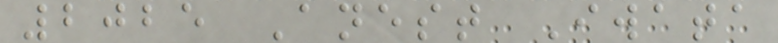2025 Anest Iwata
